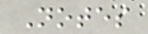Notes
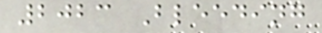2023 Bleeding
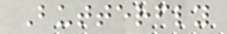Butterfly
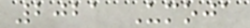2021 Umoja
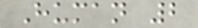Human 2
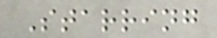Starring
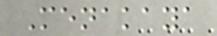Menakaya
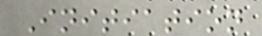Initiation
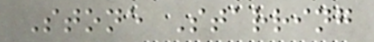Stone Starring
